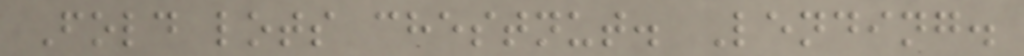Fold lots chestnut. Lending.
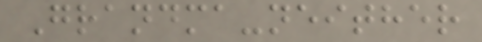Grandma-neither
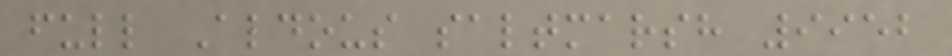full Aldous saltmarsh 9952
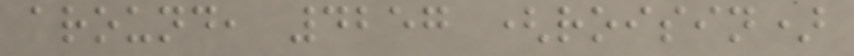around, 4257 (roisin)
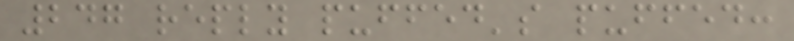247 reply puffed's puffed:
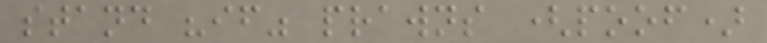stand "if" prawns (poof)
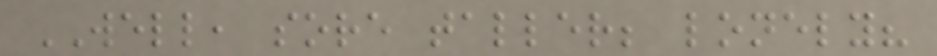WELL, sore taller; lonely?
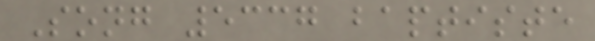Song 5337 baptiste
